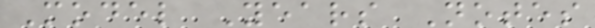Model Years Notes
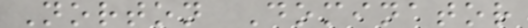Norton Dominator
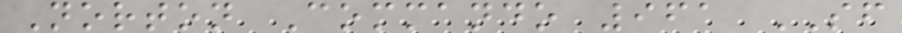Norton Commando 961 SF
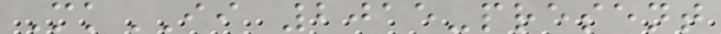MkII 2015-present
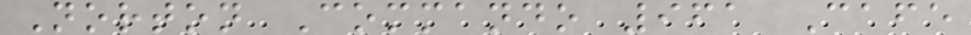Norton Commando 961 Cafe
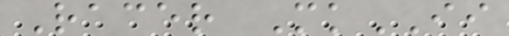Racer MkII
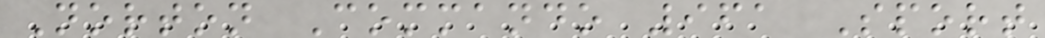Norton Commando 961 Sport
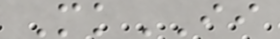MkII
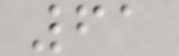61
